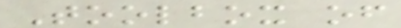Toolbox of
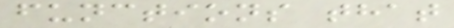functions that
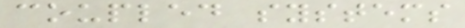coupled systems
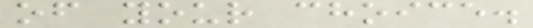of your choice.
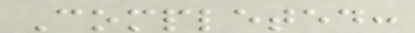Completed:
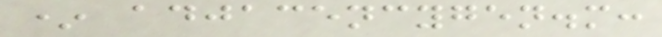* adjacencygen.m:
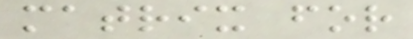matrix for
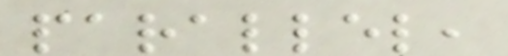parallel,
